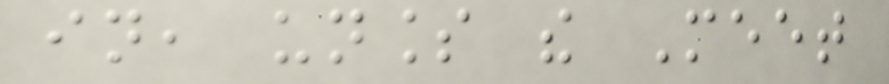in, unless the Meet
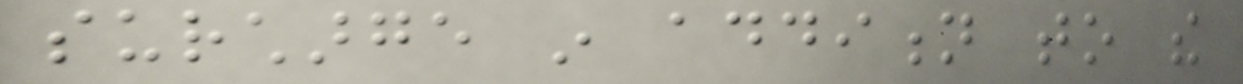surcharge in addition to the
